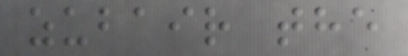zubair the
